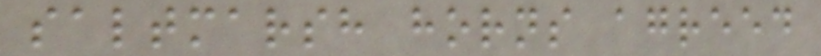saltmarsh horns agreed
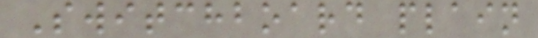Switchboard plain
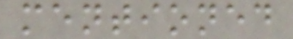mentioned
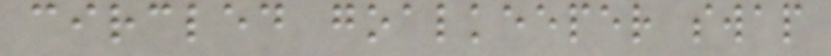circled goalkeeper swap
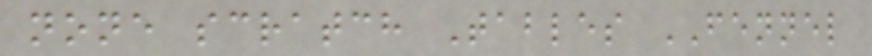none scratch Tables FENNEL
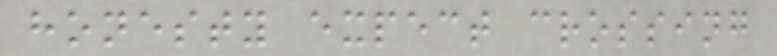honesty expect crossing
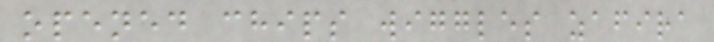opened chips wiggles zafira
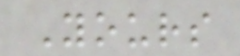Yours
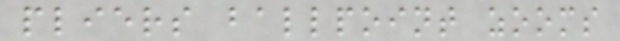pliers ballpoint zooms
